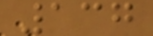137
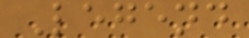Legend
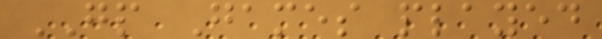GP Games played
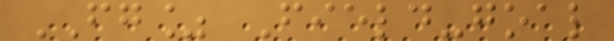FG% Field-goal
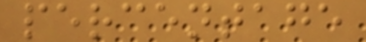percentage
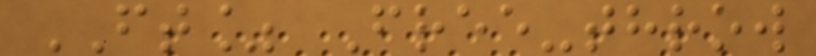FT% Free-throw
